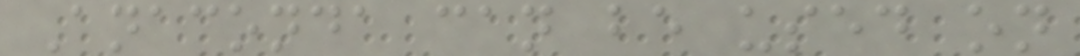Anaconda can be used on
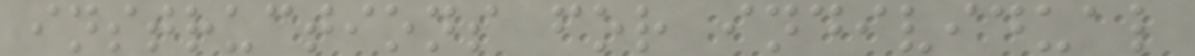instructions for individual
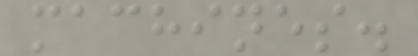machines.
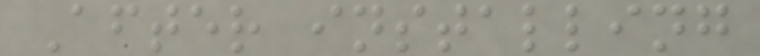After installing
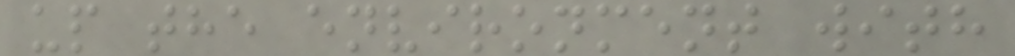up the environment with
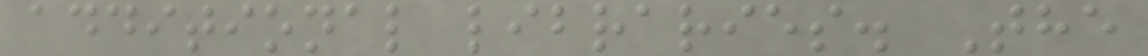additional libraries. The
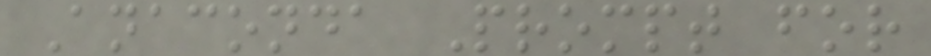Anaconda Prompt for
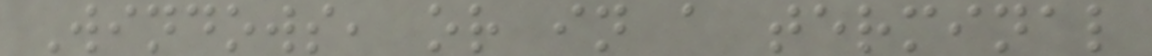Windows, or in a terminal
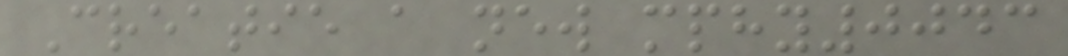Creatie a new mphy0043
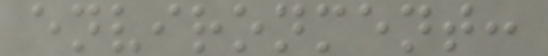environment:
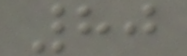80
